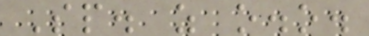Sp. z o.o.
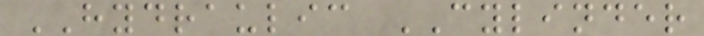HYDRAULIC CYLINDER
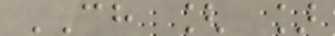CH [ ]
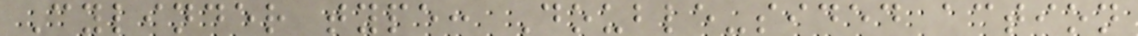Cylinder type: Double-sided action
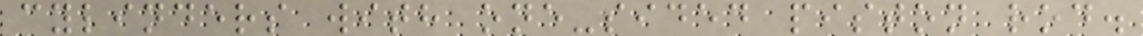cylinders with one-sided piston rod.
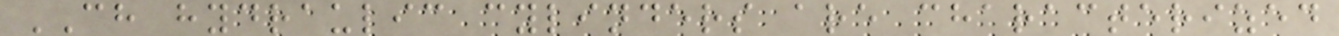CH hydraulic cylinders are characterized
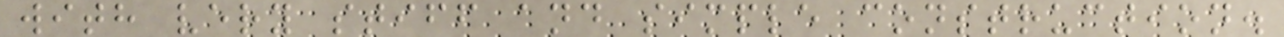with very stiff and simple construction.
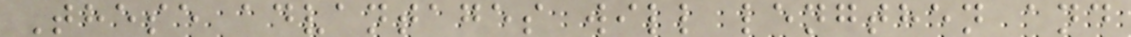These advantages will lengthen and
